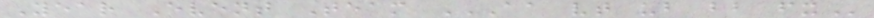Year Event Team AA VT UB BB FX
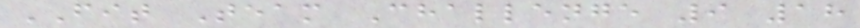FIT Team Challenge 9 18
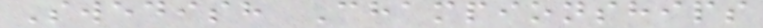Swedish Championships
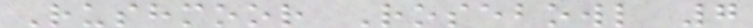Rushmoor Rosebowl 7
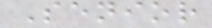Senior
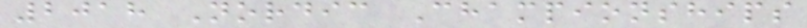2018 Nordic Championships
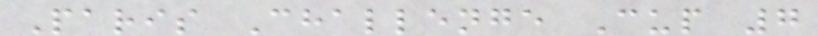Paris Challenge Cup 7
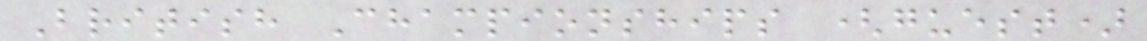British Championships (guest)
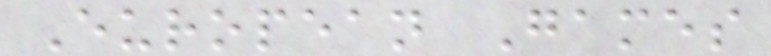European Games
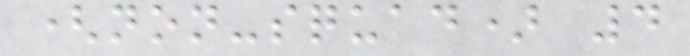(non-squad) 4
